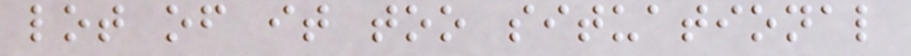lot of it too situational
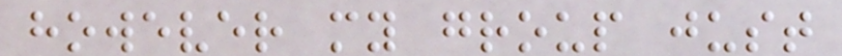however my group just
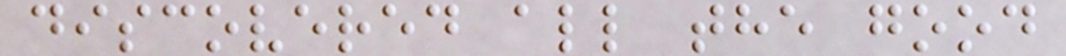discovered all the good
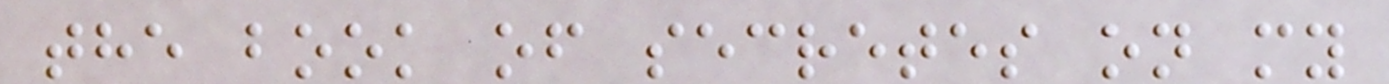the book of secretes on my
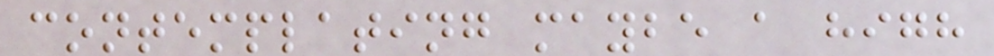contemplating maybe a high
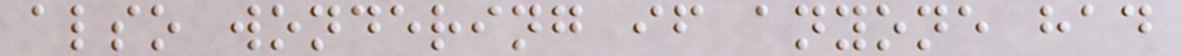also wondering if anyone had
